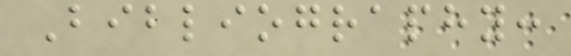Bibliography:
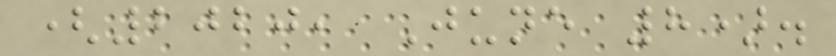(2020, June 8).
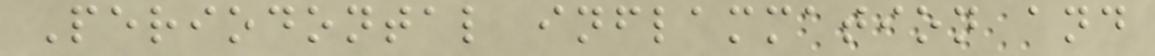Periodontal inflammation and
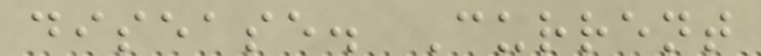disease. Current
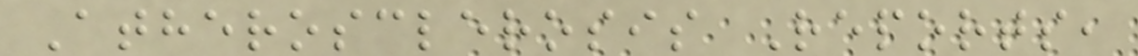Atherosclerosis Reports,
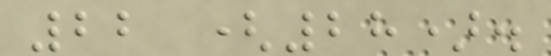22 (28).
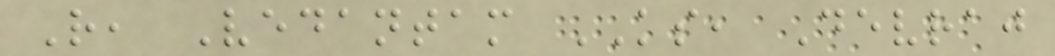R, Vedantam KS, Devraj
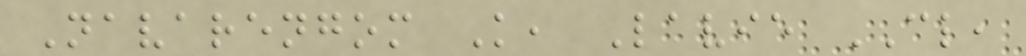Navarengom K, Lavie CL,
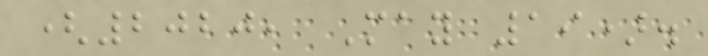(2020, May 19).
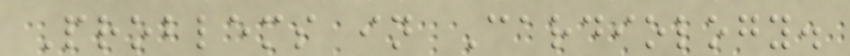Problems in Cardiology.
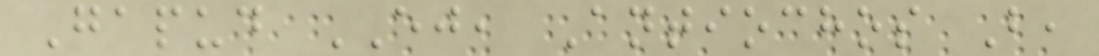Gapud EJ, Antiochos B,
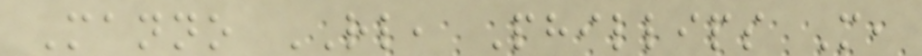Manno RL, Phillips M,
